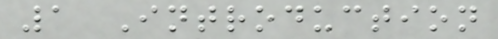1 Introduction
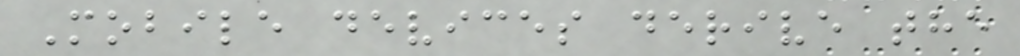Mobile devices derive the
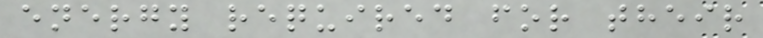energy required for their
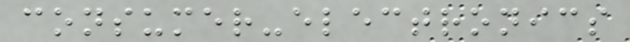consumer-electronics
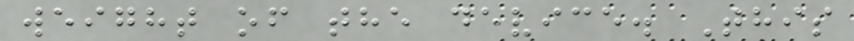weight of the device. This
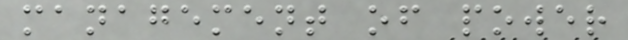management of power
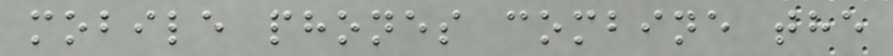mobile phones combine the
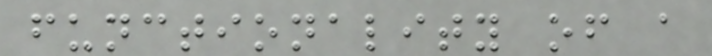functionality of a
